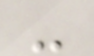-
